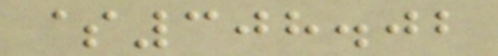$308.02
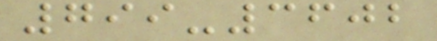799-3602
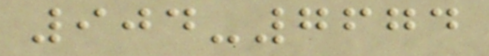904-7674
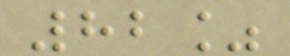82%
